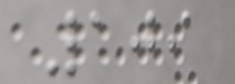109
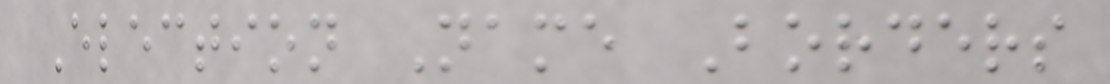Election Name Borders
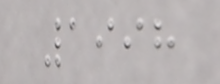1998
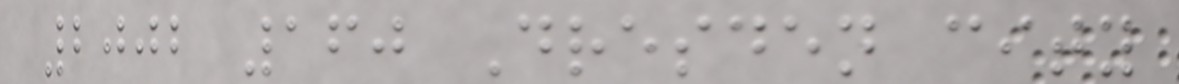2002 160 Dresden city
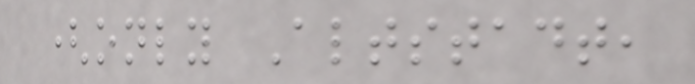(only Altstadt,
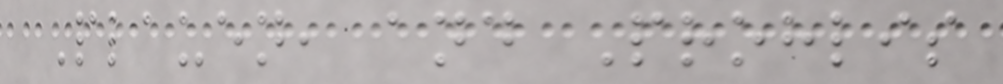Plauen, and Prohlis
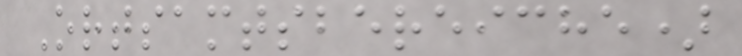Ortsamtsbereiche)
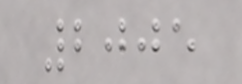2005
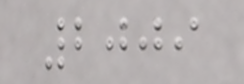2009
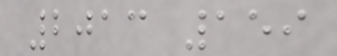2013 159
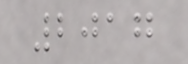2017
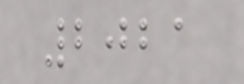2021
